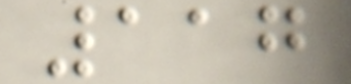117
